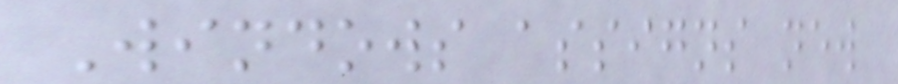Windows assigns new
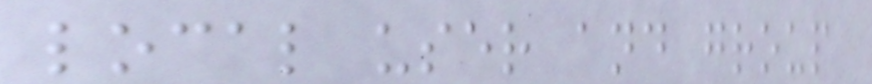local user and group
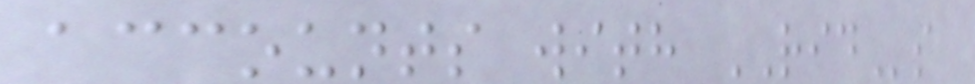accounts with RIDs
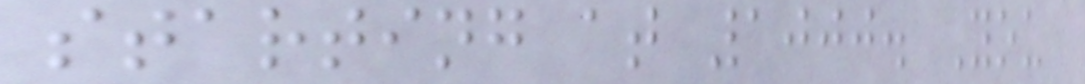starting at 1000. You
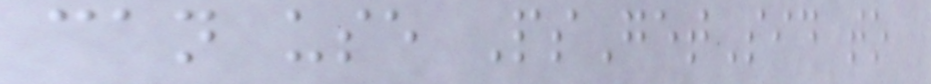can use PsGetSid to
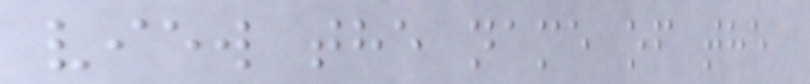view the name of the
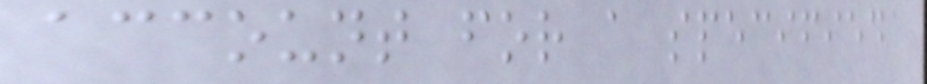account for a specified
